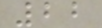22
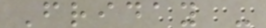Friday -
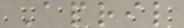April
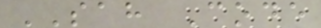SAH Code
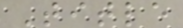Title
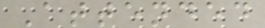Attended
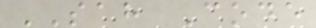SAH Code
